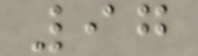97
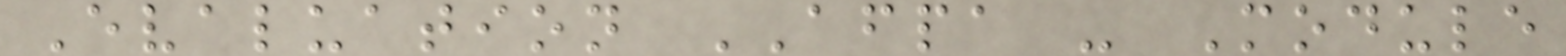Evaluation AFPA - Module
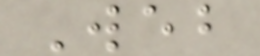Web
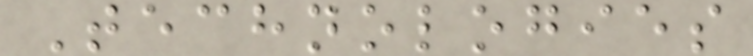Technologies
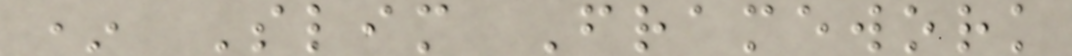* Slim Framework
